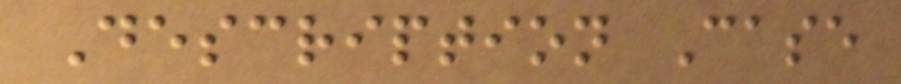Description Case
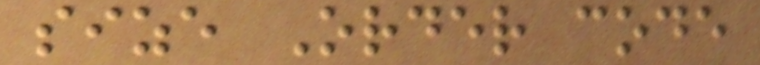size Order code
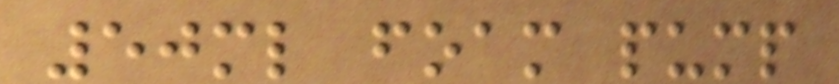50ml foam pump
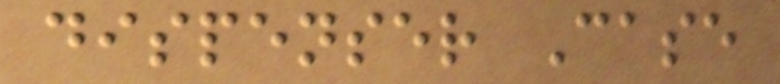dispenser Case
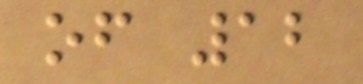of 12
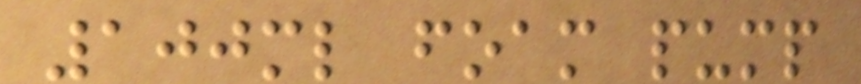100ml foam pump
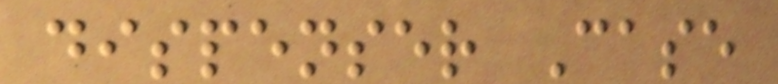dispenser Case
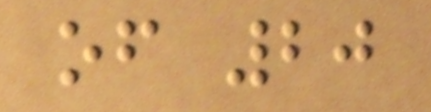of 20
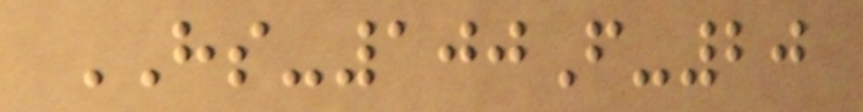HS-100F-20
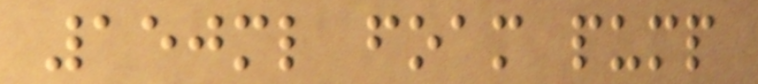150ml foam pump
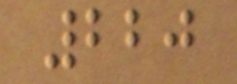220
